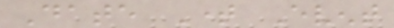Date Time Event
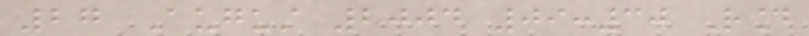27 August 2004 09:30 Round
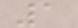1
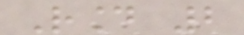Round 2
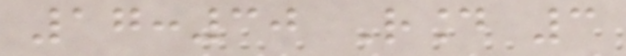17:30 Round 3
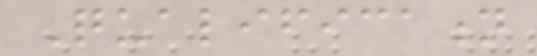Qualification
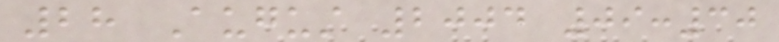28 August 2004 09:30
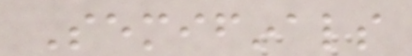Semifinals
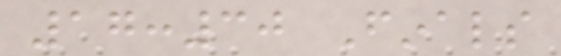17:30 Finals
